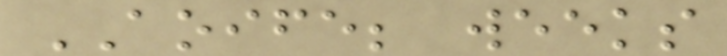AOIFE; weeks
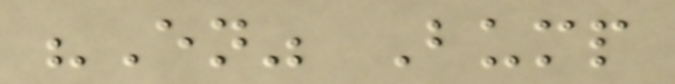"En" Bump
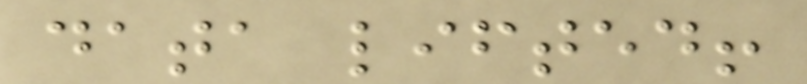data lifted!
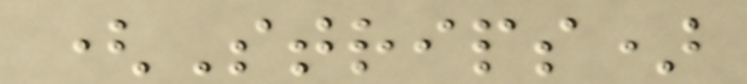(Strips)
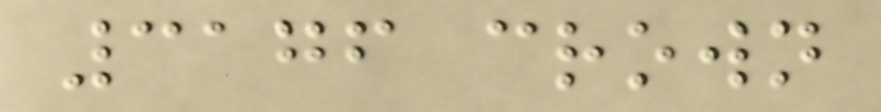3176 crown
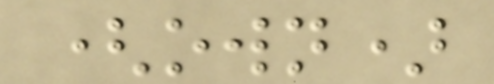(own)
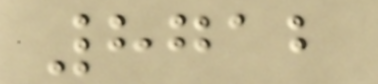8712
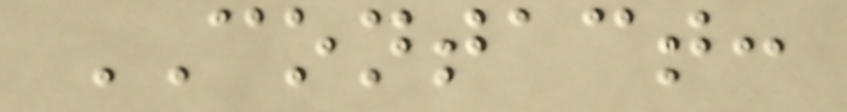CONTACT:
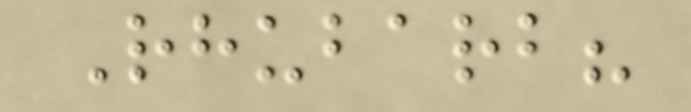Rhubarb?
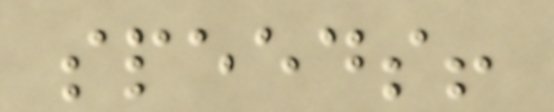speeds!
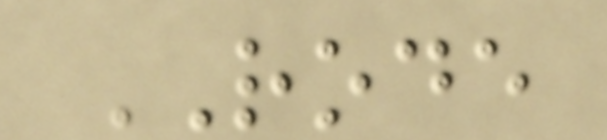RODE
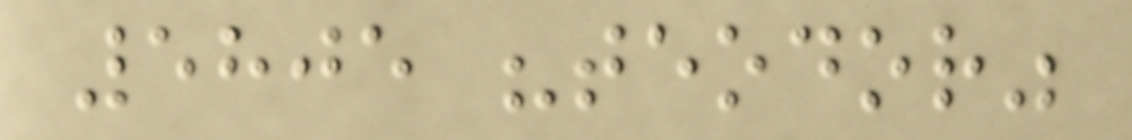5805 "teodor"
